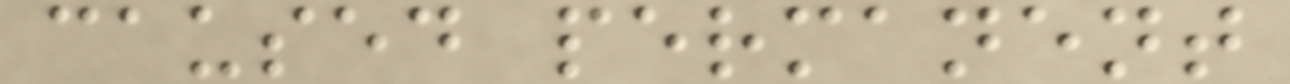caused permanent
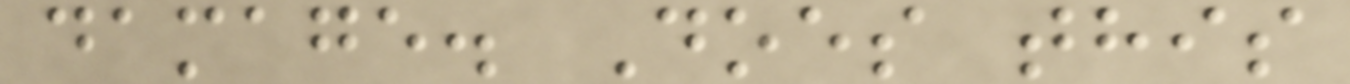damage. Does this
